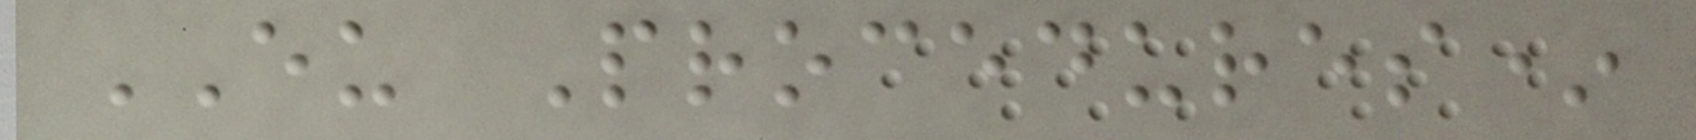EU Procedures*
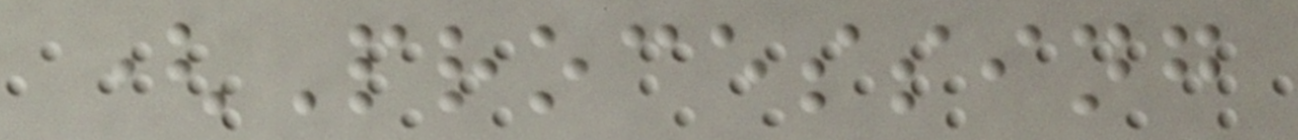(Processing
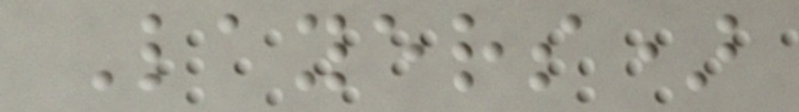Layers)
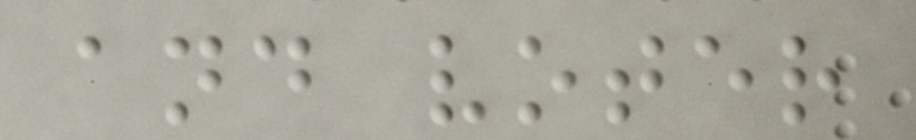and voter
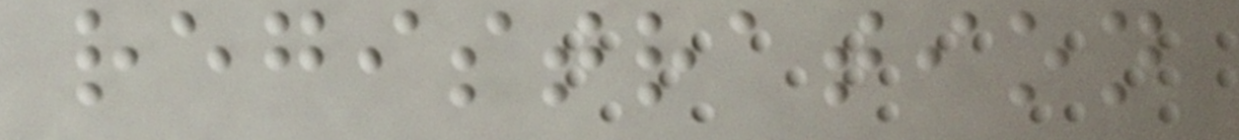registration
